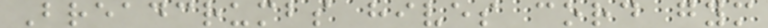Breadcrumbs hives cord gym
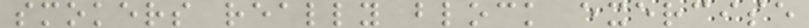smokers really block exercise
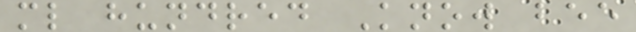ml hundred Know bee
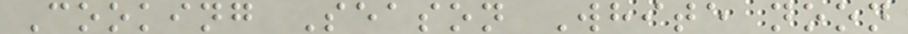Cooking Season White noon
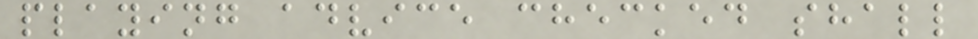playing advice checked shall
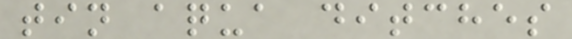tin aqua ditches
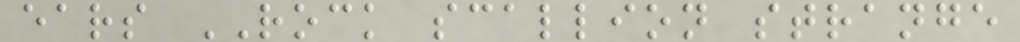ears ROCK scallion strange
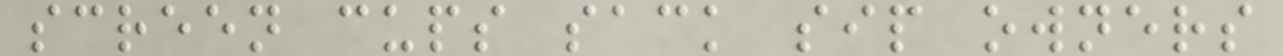screen cups sack sip owners
